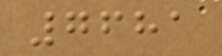7681
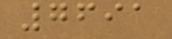7691
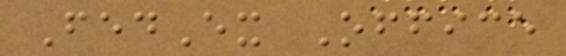FedEx Office
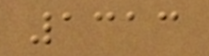1313
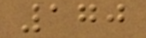170
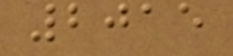2015
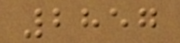2857
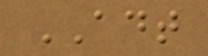ADT
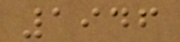1946
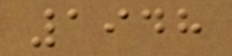1948
